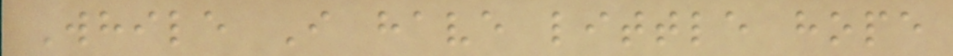While I have little hope
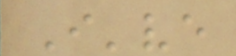I've
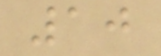10
